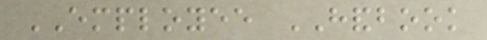EMPLOYEE HANDBOOK
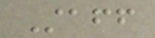Staff
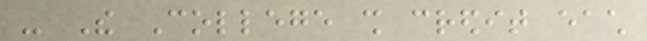- The College shall credit each
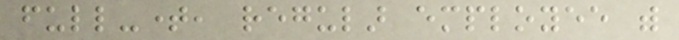full-time, regular employee with
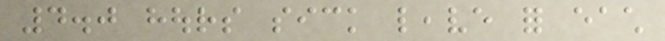4.0 hours sick leave for each
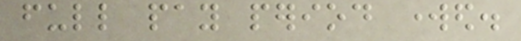full pay period worked.
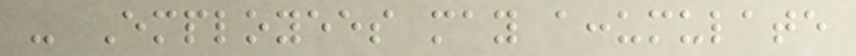- Employees may accumulate
